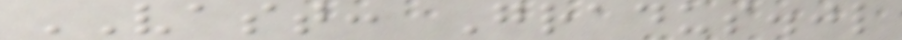VAST: Gradus.jl
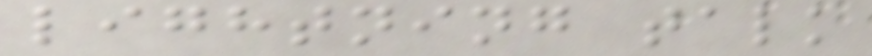lightning talk
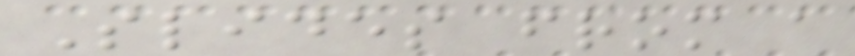Slides from a
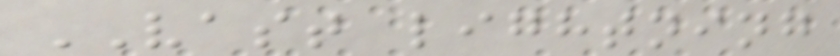VAST lightning
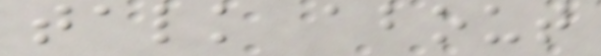talk about
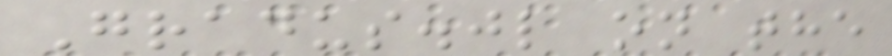Gradus.jl on the
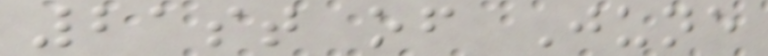21st of June
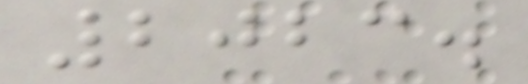2023.
